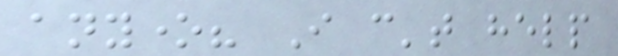anyone? I can't help
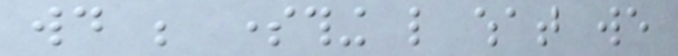would be something like what we
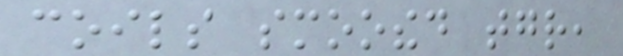coils smoothed together,
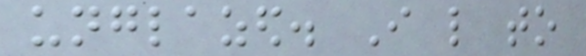unglazed. I like to
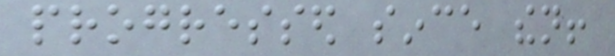progressed since then!
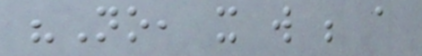"No, it will be a
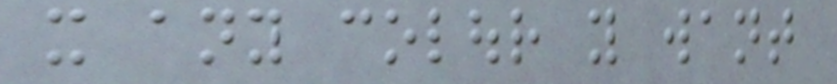it any colour you want
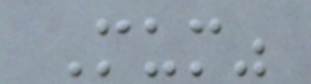Mum"
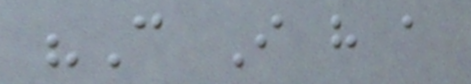"Can I have a
